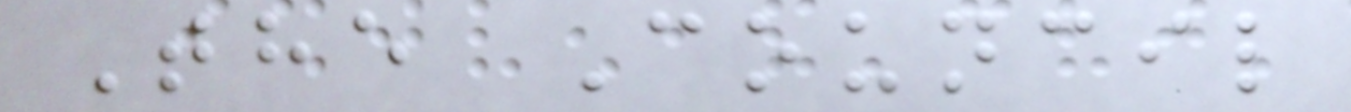The Council
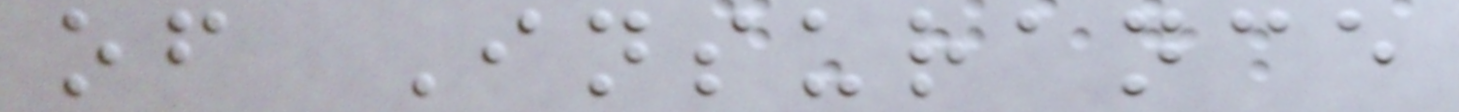of Insurance
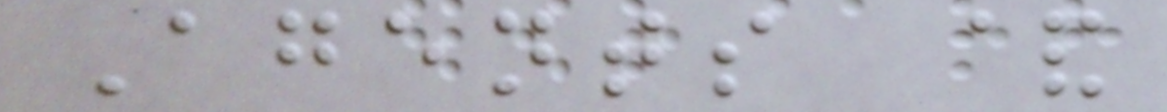Agents &
